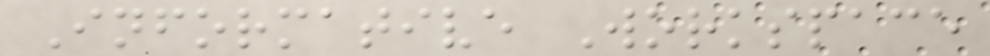Informative Workspace
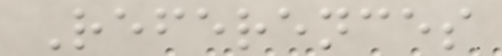References
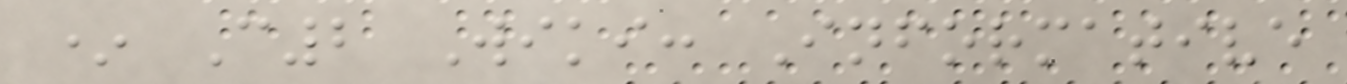* C2 Wiki: Informative
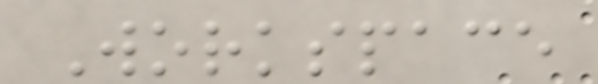Workspace
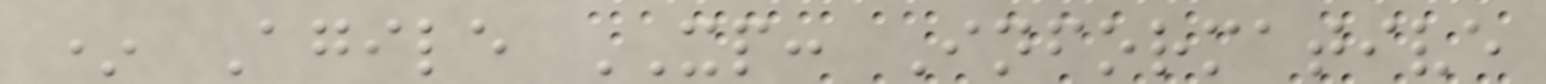* Agile XP: Informative
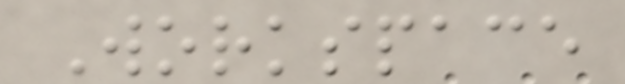Workspace
